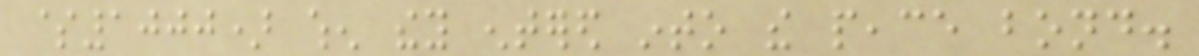$1000) when they entered into the peace bond.
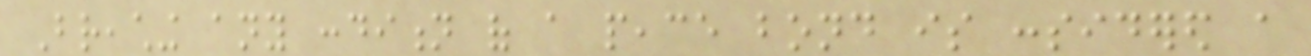Breaching any condition of a peace bond is considered a
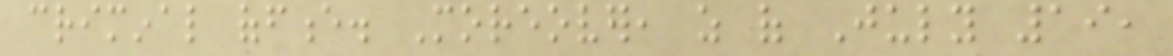criminal offence. Moreover, as of July 19,
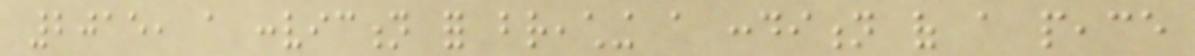2015, a conviction for breaching a condition of a peace
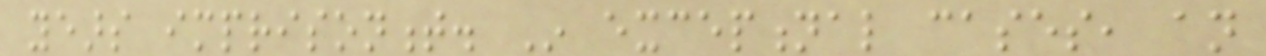years imprisonment. In exceptional cases, an
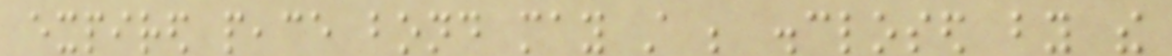expired peace bond may still be disclosed by the
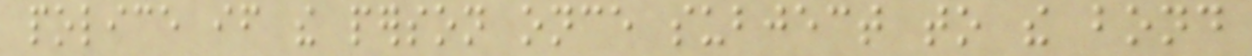police if the person once subject to the bond
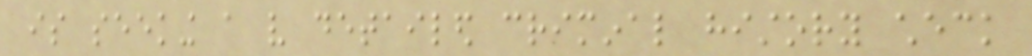is seeking a very detailed criminal history check
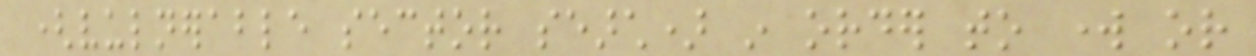(vulnerable sector search) in order to work or
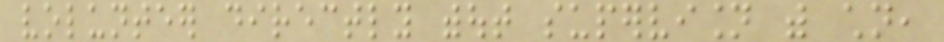volunteer directly without supervision with children,
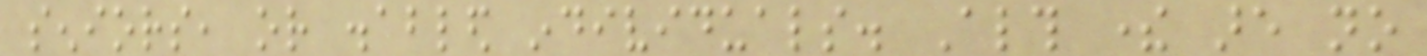seniors, or disabled individuals. Although there are no
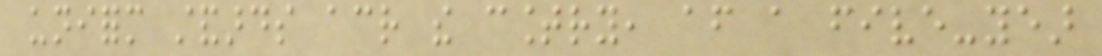uniform standards across the country, after a five-year
